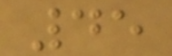45
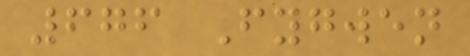676 Fygwen
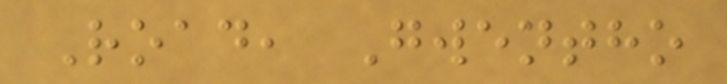Road, Gwentho
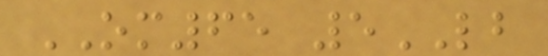OM65 5LB
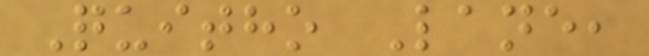Quitho Lane,
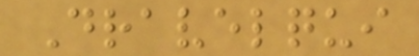Dravelqui
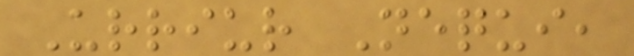Urriur Nequi,
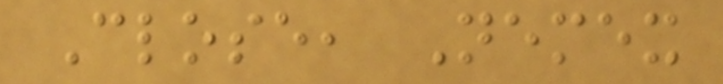Close, Nemex
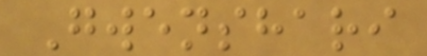Gwenshari
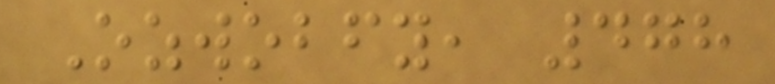Ozwobfy, 478
